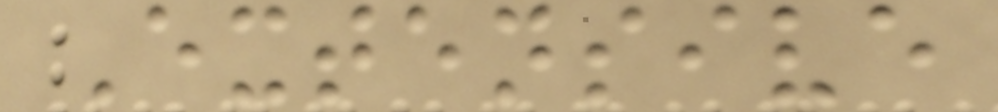Extensive
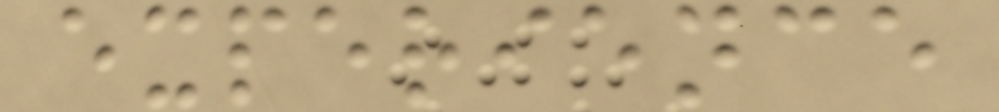experience
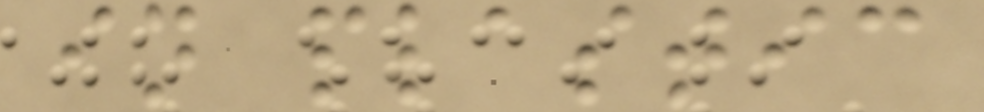in plastic
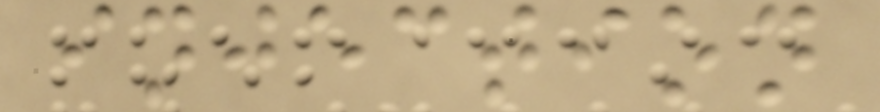injection
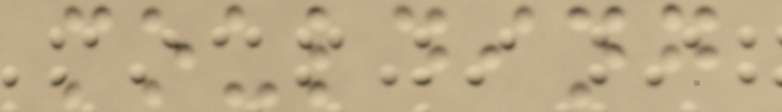moulding
